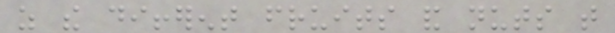as the different fruits and nuts that
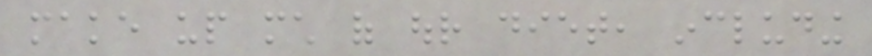make up much of our diet, including
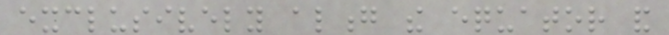exclusively along the equator and
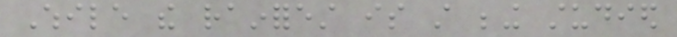While the rainforest is still being studied
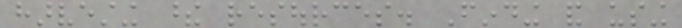harvesting these resources. Finding and using
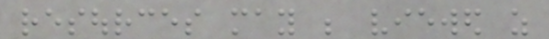resources may be viewed as
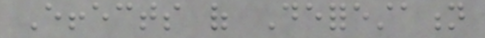Effects of Deforestation
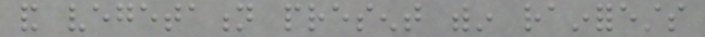and vegetation present within rainforests
